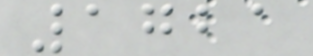1721
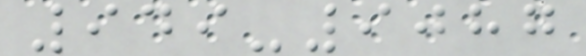949-9087
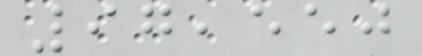97,550
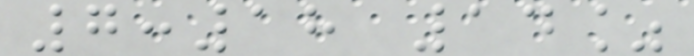7:18 14%
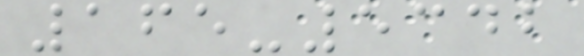165-5342
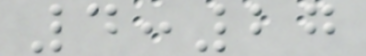4:27
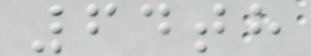64th
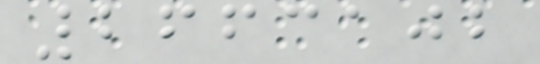2663102
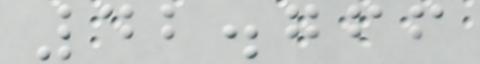42.766
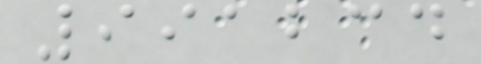991234
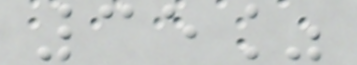35%
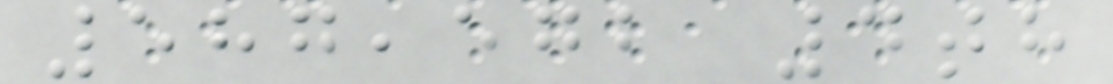587,572 4th
